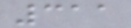311
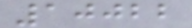10022
